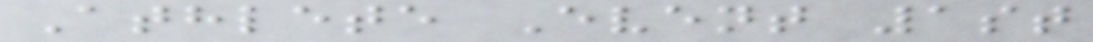Athlete Event 1st
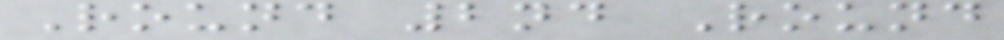Round 2nd Round
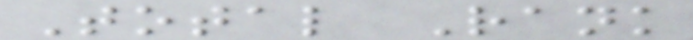Total Rank
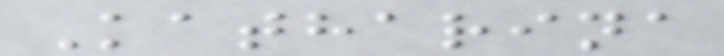Katharina
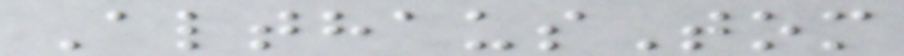AlthausTom
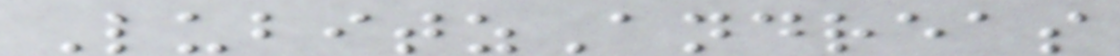LubitzAndreas
